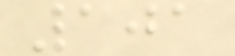101
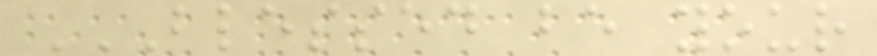BLESSED BE YOUR
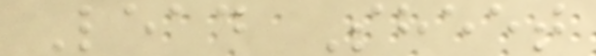Lead Sheet
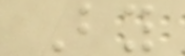By
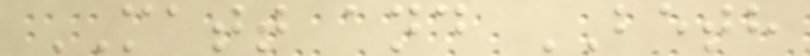MATT and BETH
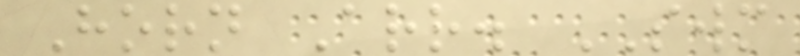Horn Arr. SWM
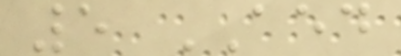5 AED
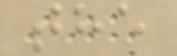the
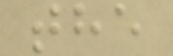the
